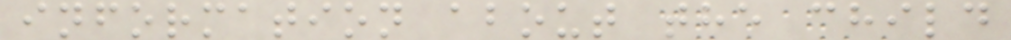information about the child
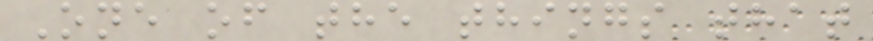One of the things that
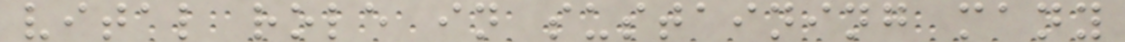vital role in sustaining many
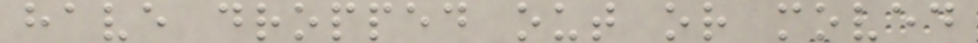have dropped out or moved
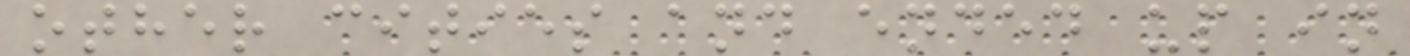other cities and ended up in
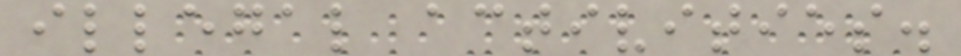illegal activities.
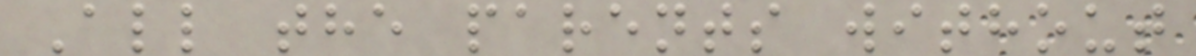All the parents without
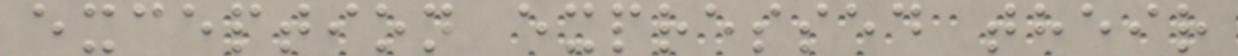exception expressed their
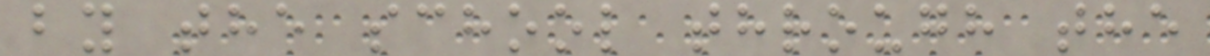by the school through the
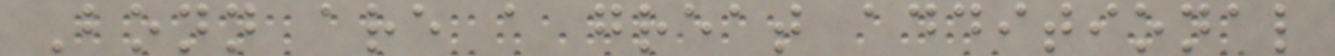Bonn are a great additional
